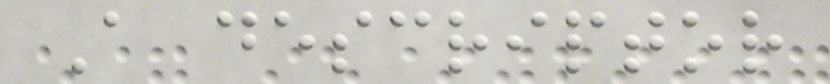A descriptor
